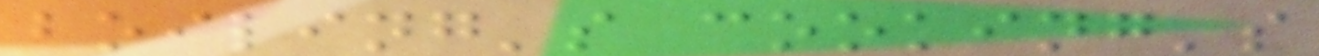boiling's cooking's
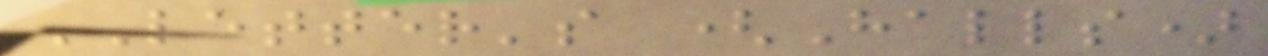LETTER's (Halls)
